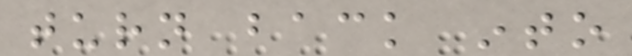turn back into
